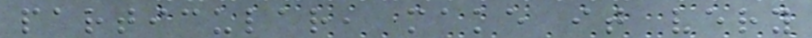particular, make it very
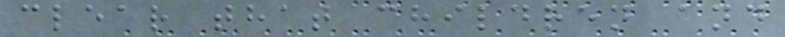clear that children and
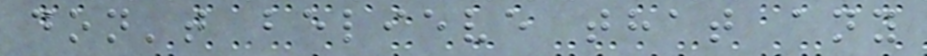don't believe that any
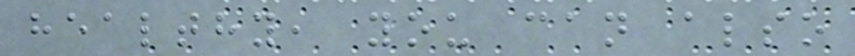healthy, you can also
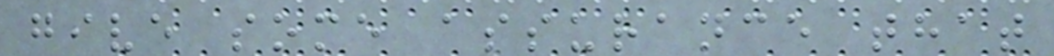give some assurance that
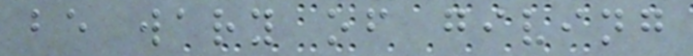be wary of giving
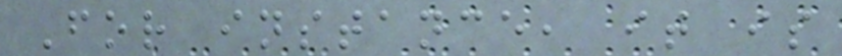For instance, it is
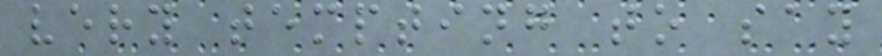very tempting to say
